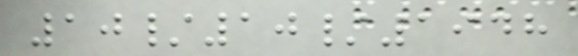10/10/1948
